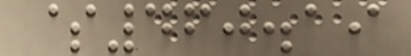$460.19
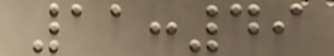11:49
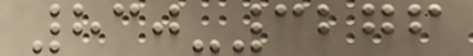830-3276
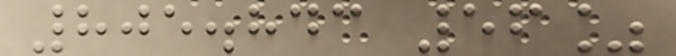805.843 56%
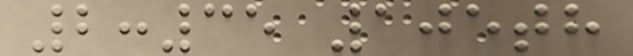2:35 105th
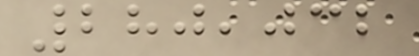280,032
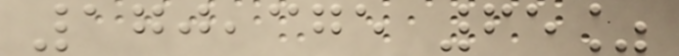170,375 65%
